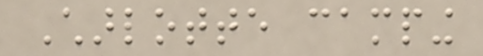Charlotte camping
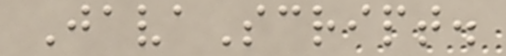JavaScript.
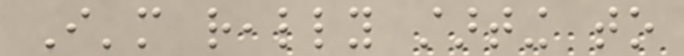I'm really starting to
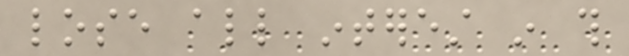lose all interest in this
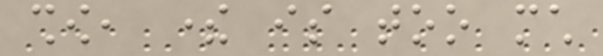show, there is too much
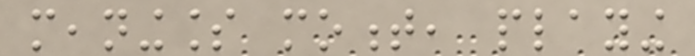meaningless moment, playing
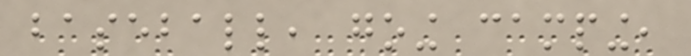baseball, going camping,
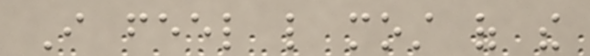I feel like most of the
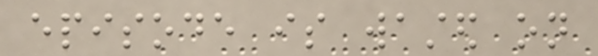episode is wasted on
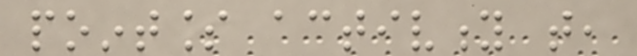pointless activity that,
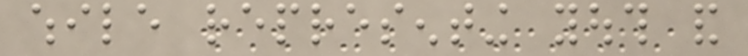while representing youth and
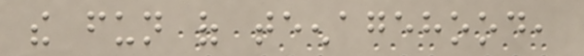the fun of teenagehood,
